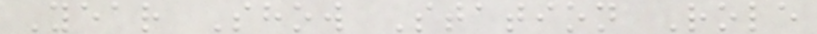Year Show Station Role
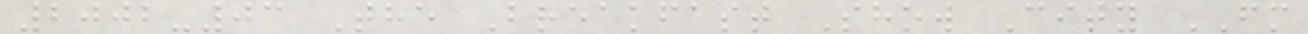2002-03 The Breakfast Show City FM
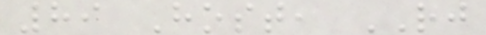89 Host, RJ
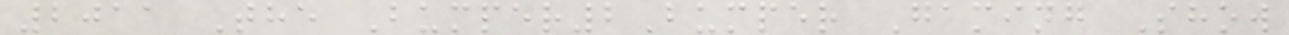2011 The Bumper2Bumper Gaming Show
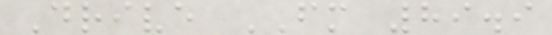Drive FM 89.9
